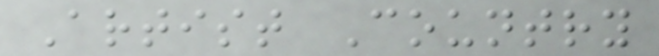Artist Country
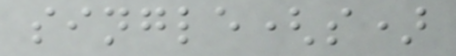single(s)
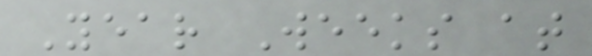Year Weeks at
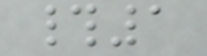#1
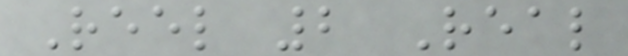Reel 2 Real
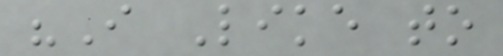"I Like to
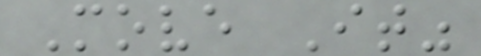Move It"
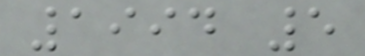1994 5
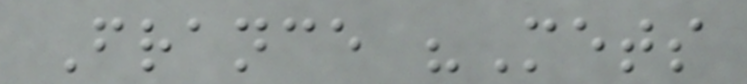France "Mets
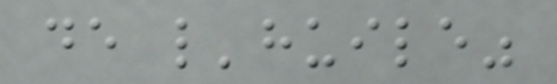de l'huile"
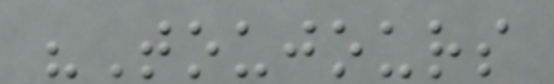"Toujours
